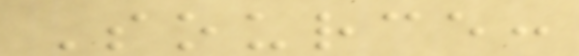Source:
